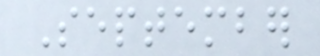September
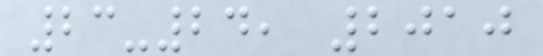23-24, 2010
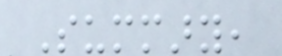Summary,
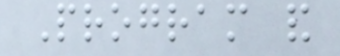Program and
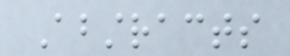Abstracts
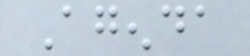Agenda
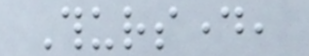Thursday,
